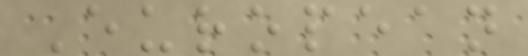European
